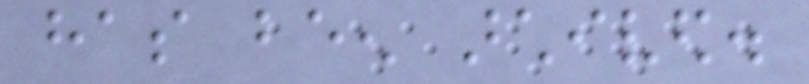has been archived.
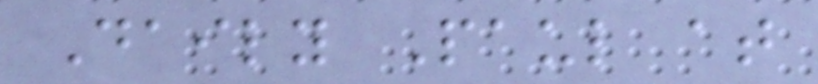Daily Paul at
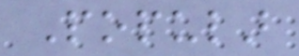Popular
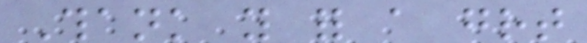Thank you for a great
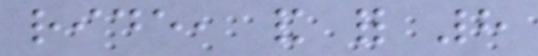ride, and for 8
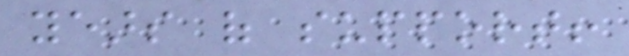years of support!
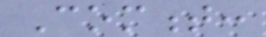Comment:
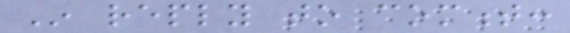In reply to comment:
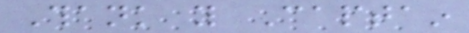Thank you Captain
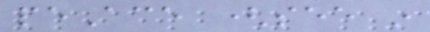peAce (see in
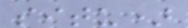situ)
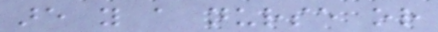are you a nurse or
